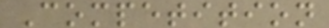Competition
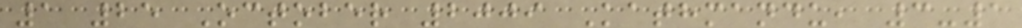1 25 October 2009 Kathmandu, 3-1
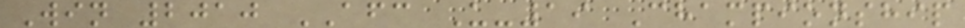Win 2010 AFC U-19 Championship
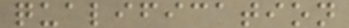qualification
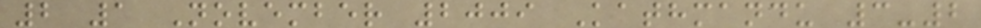2 1 November 2009 Kathmandu 3-2
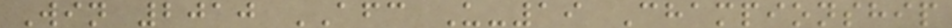Win 2010 AFC U-19 Championship
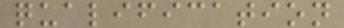qualification
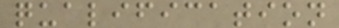qualification
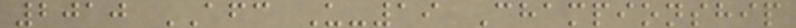2010 AFC U-19 Championship
